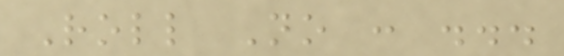Roll No : ...
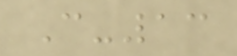C-13
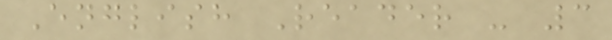English Reader - 3
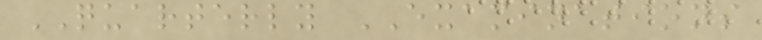QUARTERLY EXAMINATIONS
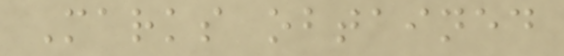Marks obtained
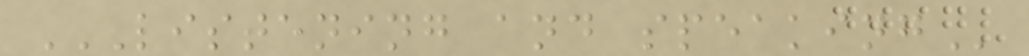LISTENING AND SPEAKING
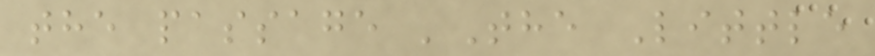the passage 'The Little
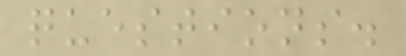questions.
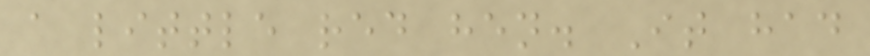a little red hen. It had
